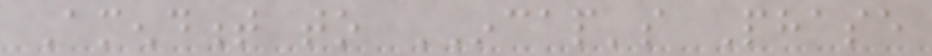Amendment to INCAP's Phase
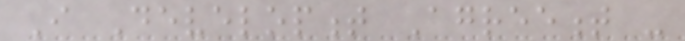I Development Agreement -
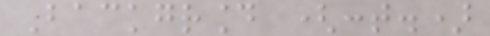Background (cont.)
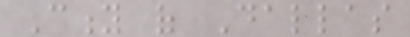City of Dallas
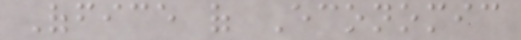Office of Economic
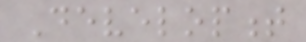Development
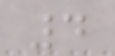4
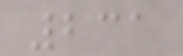231
